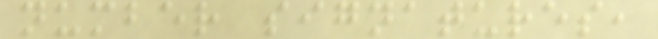number signatures,
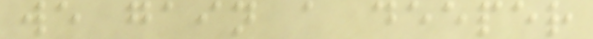we gain a deeper
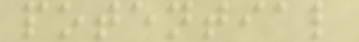potential
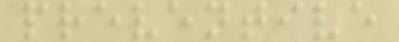preventive
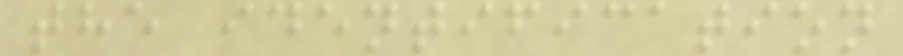the identification
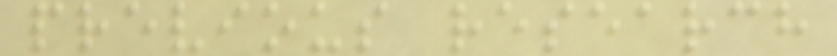previous research
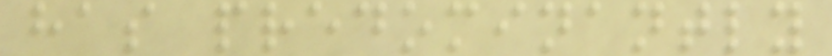has predominantly
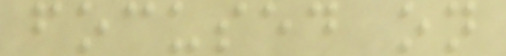focused on
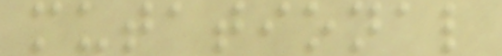mutational
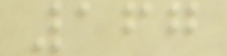167
